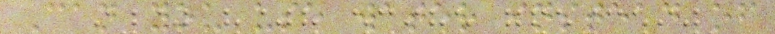Can you use water instead of
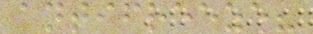antifreeze?
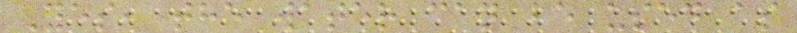Yes, the water can be used as
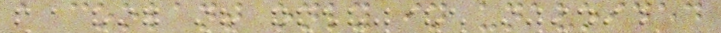a coolant only in unavoided
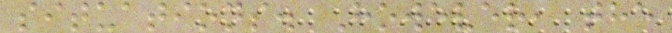situations. However, the
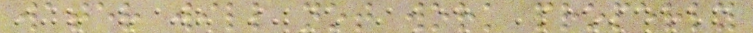water will not work properly
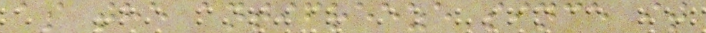as the antifreeze since it
